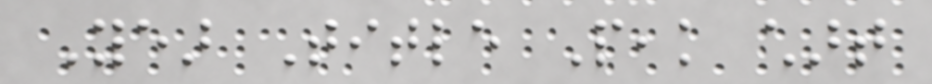Year Title Peak chart
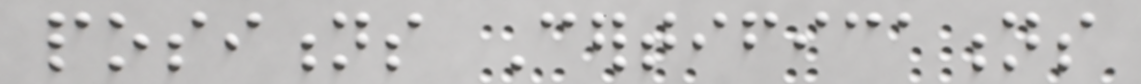positions Certifications
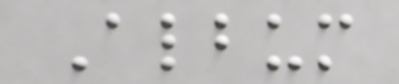Album
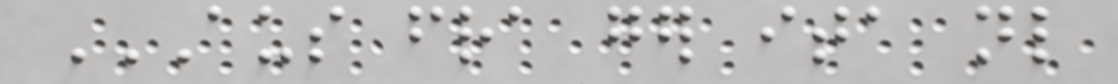AUS FRA GER ITA NL
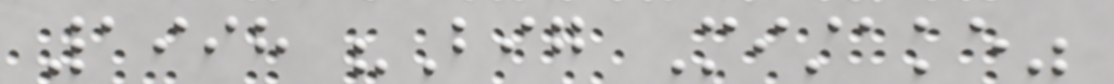1998 "Big Mistake"
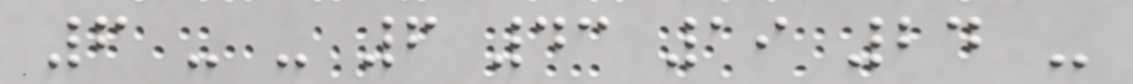6 - - 6 43 19 24 -
